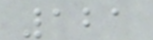121
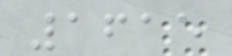1615
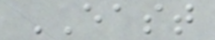EAST
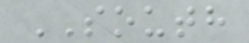SOUTH
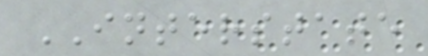INTERSTATE
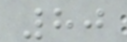80
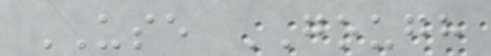USE GOUGH
